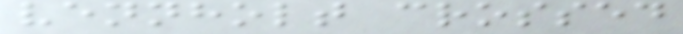vennholt crossed
